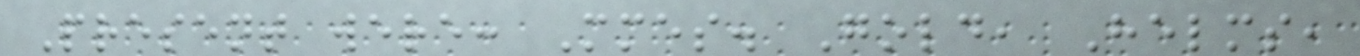Present were: Mmes. Gold, Helms,
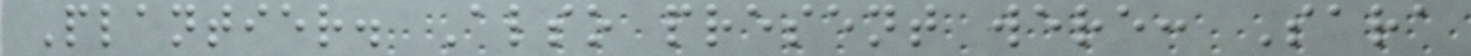Plantier. Also present were: Sara
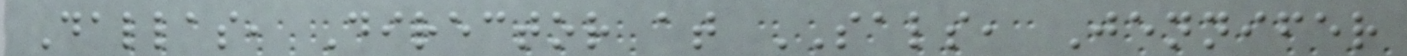Dallas, Director at SALS, Jennifer
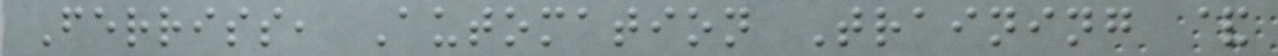Ferriss, Automation Training &
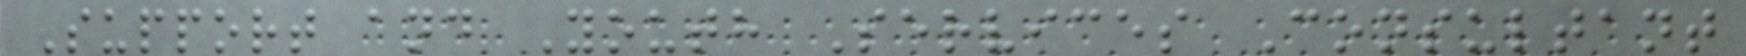Support and Youth Services Consultant
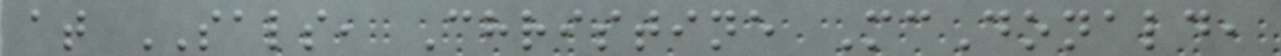at SALS, Christine McDonald,
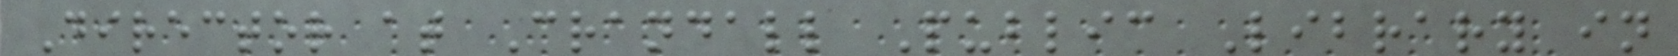Director at Crandall Public Library in
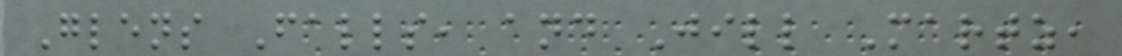Glens Falls, and Jill Martz,
